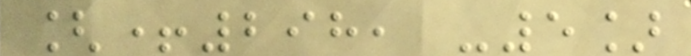[+298, -5]
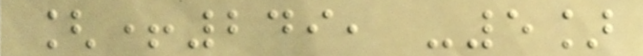[+249, -5]
